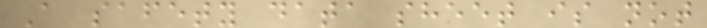A safety data sheet is not
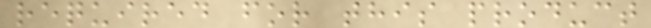required for this product
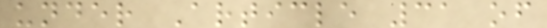under Article 31 of
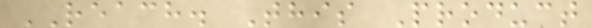REACH. This Product
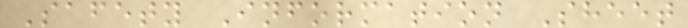Safety Information Sheet
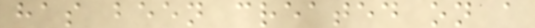has been created on a
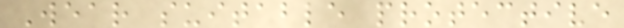Wear suitable protective
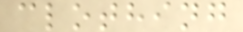clothing
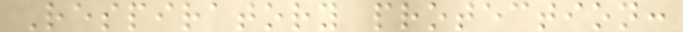Respiratory protection:
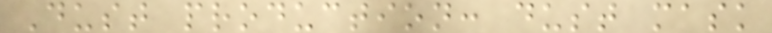Dust production: dust mask
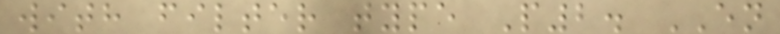with filter type P2. EN
